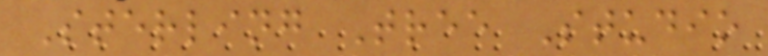Sterling Tree Studio
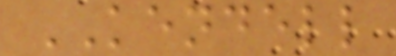KENDELL
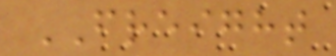FREIGHT
